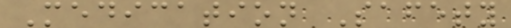Medication Safety
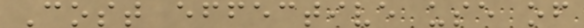Cost effective use of
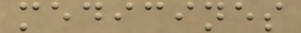medicines
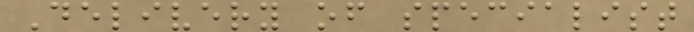Delivery of specialist
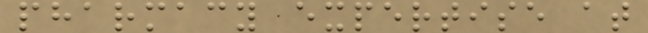pharmacy expertise at
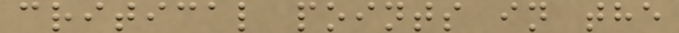critical points in the
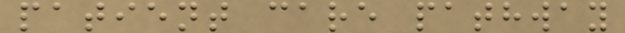patient care pathway
